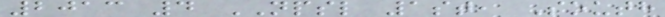2013 4 NPSL 1st, South
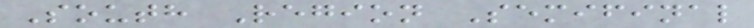South Region Semifinal
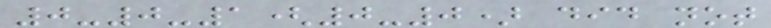0-0-1(0-0) did not
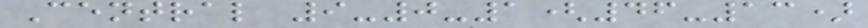Central 9-0-1(46-13)
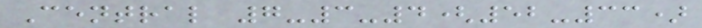Central 7-3-4(52-33)
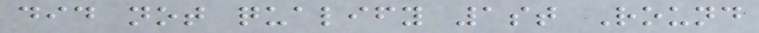did not qualify 1st Round
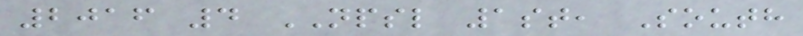2016 4 NPSL 1st, South
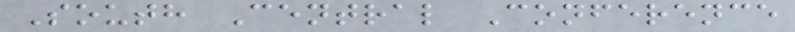South Central Conference
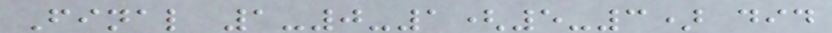Final 1-0-1(5-3) did
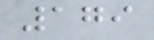179
